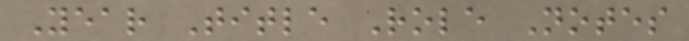Year Title Role Notes
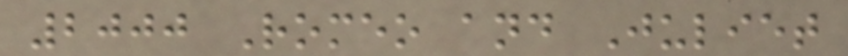2000 Romeo and Juliet
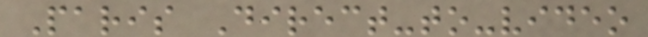Paris Direct-to-video
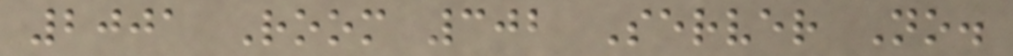2001 Room 302 Server No.
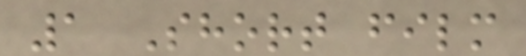1 Short film
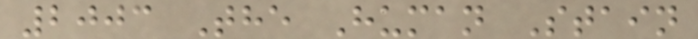2003 The Human Stain
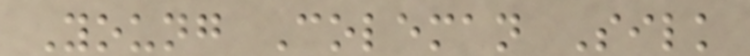Young Coleman Silk
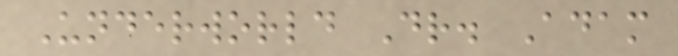Underworld Dr. Adam
